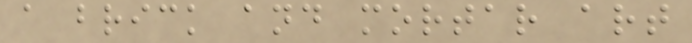a brick and mortar art
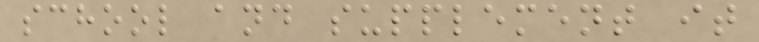school and supplement it
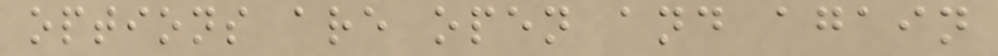options are open and again
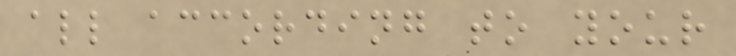all according to your
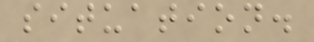situation.
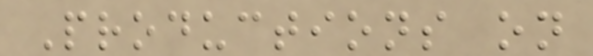Productions on
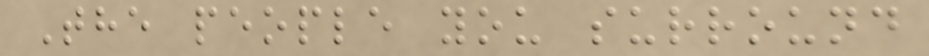The people you surround
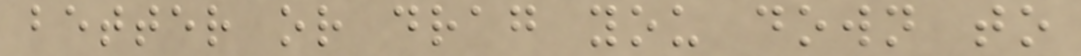better or drag you down to
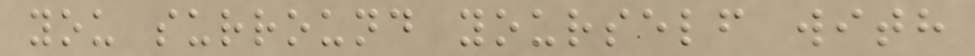you surround yourself with
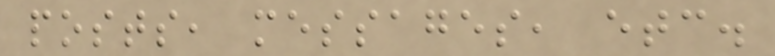posts, messages, etc.
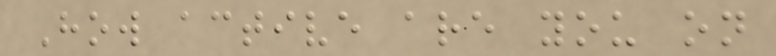How active are you on
